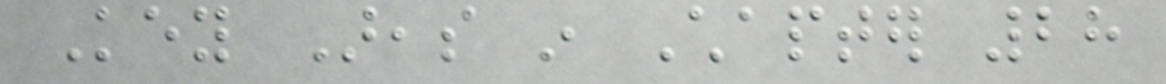Key Areas in Chapter 28
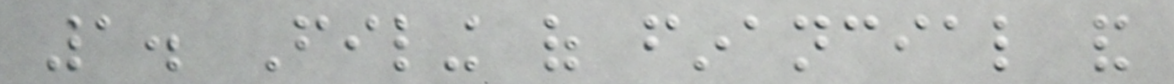1. Filing of financial and
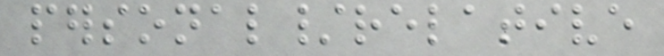personal/relative
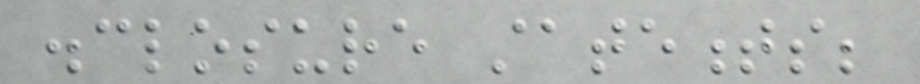disclosure statements;
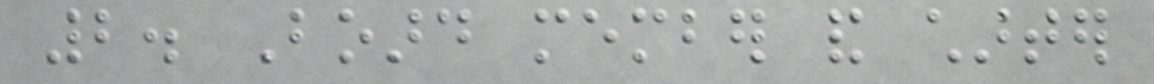2. Board member and charter
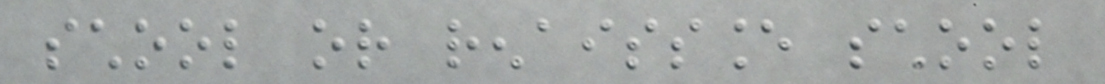school or renaissance school
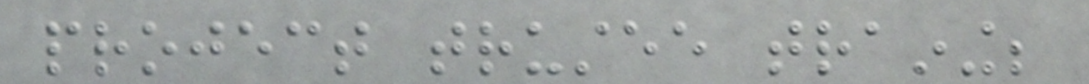project trustee training;
